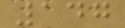147
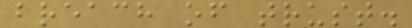breach of trust.
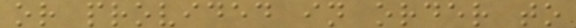or provided in order to
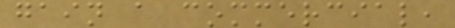gain a commercial,
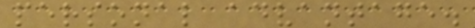personal advantage.
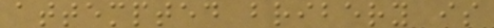attempted bribery is
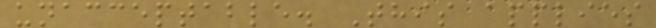unacceptable. This applies
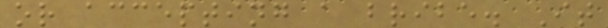or accepting a bribe. It
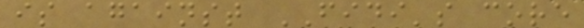is against FIDI's core
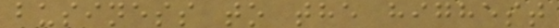business to the highest
